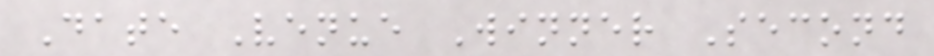Date Venue Winner Second
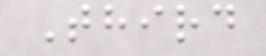Third
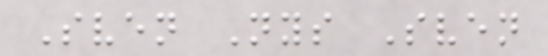Sven Nys Sven
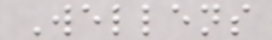Wellens
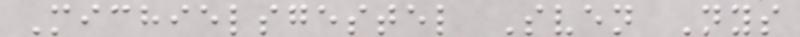Michielsgestel Sven Nys
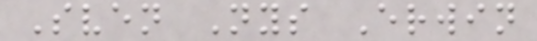Sven Nys Erwin
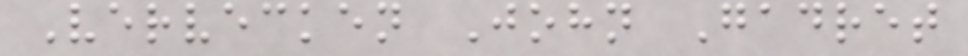Vervecken John Gadret
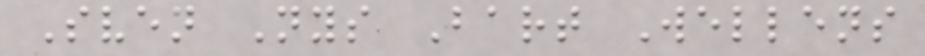Sven Nys Bart Wellens
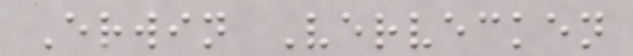Erwin Vervecken
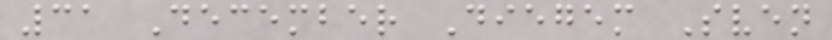31 December Diegem Sven
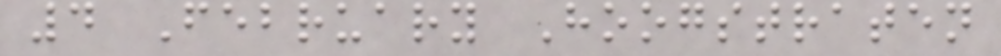4 February Hoogstraten
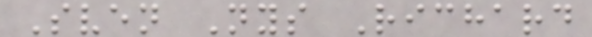Sven Nys Richard
